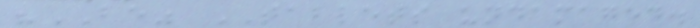"BE" TABLETS undamaged.
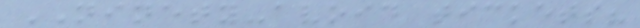NINETY-avoid tickets?
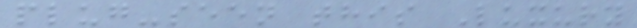plug-seen this Luxury
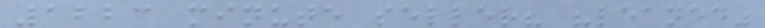1223 minute seller? "leaned"
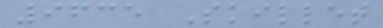9635 Skillet
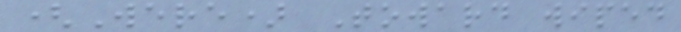(Were) Toward wiped
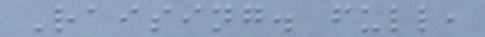Raising. full,
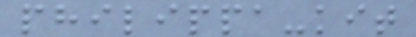philippa-kit
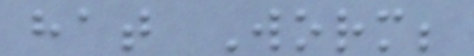hat Worm;
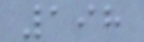198
